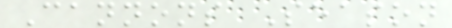Cannons Season
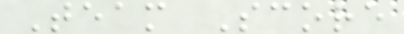Team Score
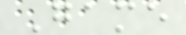Game
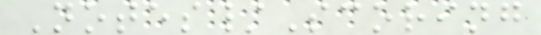Notes/Scoring
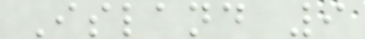Island 9
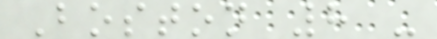Boston 8 -
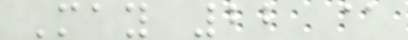May 22 @
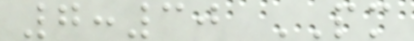7:30 PM
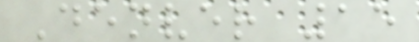Denver 15
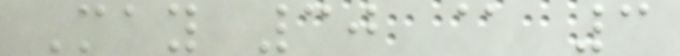May 30 @ 3
